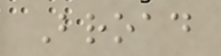Broad
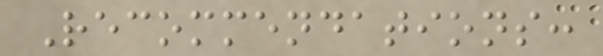Recommendations:
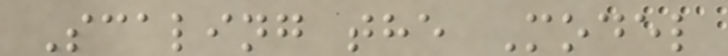Scaling the Model
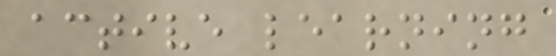active learning
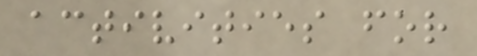activities for
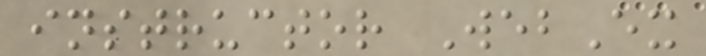instructor WebEx
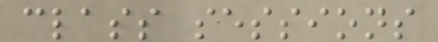class sessions
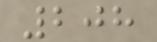208
